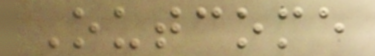Outcome
